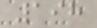198
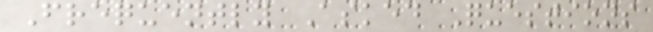Frequently Asked Questions
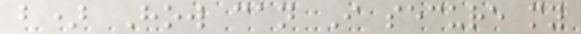b) How can I secure my
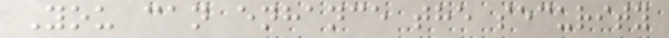You can enhance the security
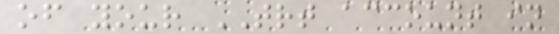of your TRT account in
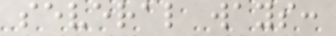several ways:
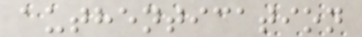authentication
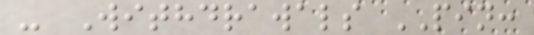- Withdrawals PIN:
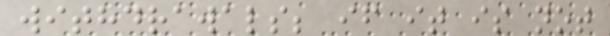withdrawals; if it is not
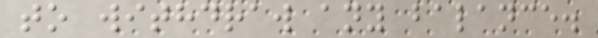to withdraw any balance.
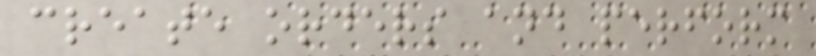create orders and perform
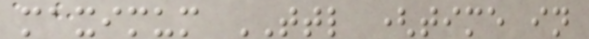maximum TTL (time in
